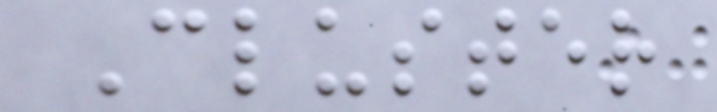Cluster
